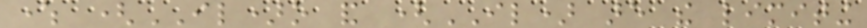where (IL)o and (IL) are the limiting
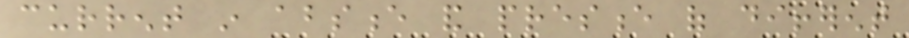current in absence and presence of different
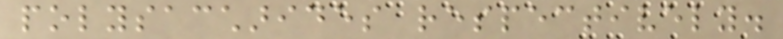polysaccharides respectively.
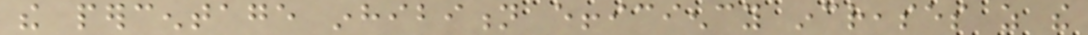the percentage inhibition efficiency increases as the
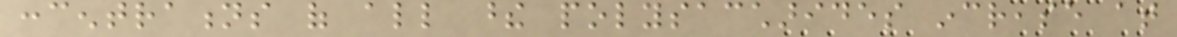concentrations of all these polysaccharides increase at
